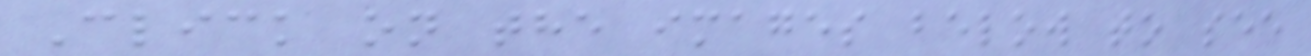Click on the images below to see
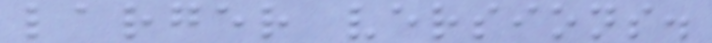larger versions.
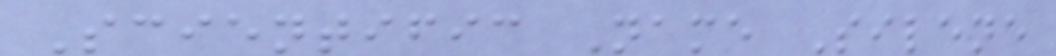Scientific Name Silene
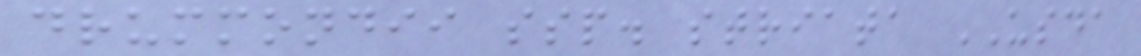drummondii ssp. striata USDA
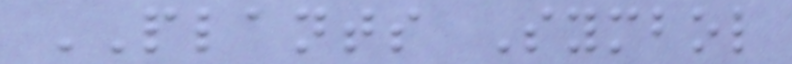PLANTS Symbol
